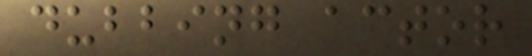dubbing actor
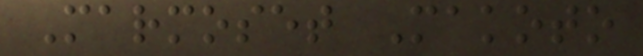Marmoset Makoto
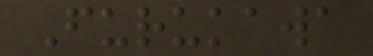Furukawa
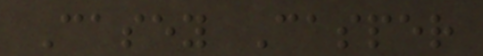Casey Casper
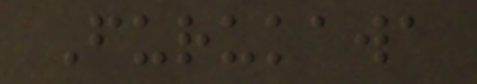Furukawa
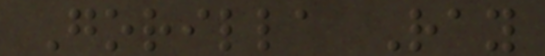Gorilla Ray
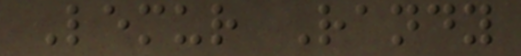Lemur Randy
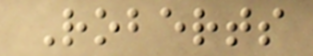Roberts
